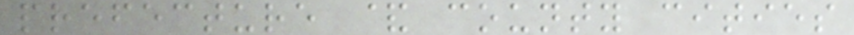prefecture & county cities
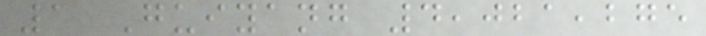1 Guiyang 4,021,275
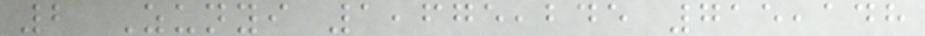2 Zunyi 1,675,245 715,148
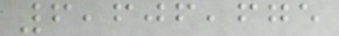6,606,675
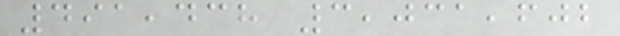491,438 3,031,602
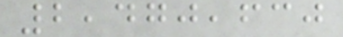2,470,630
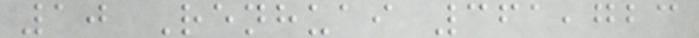10 Renhuai 361,723
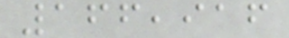166,916
